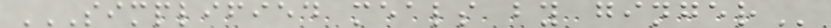SIMPLIFIED MEALS BY GINGER
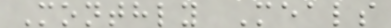Monthly Meals
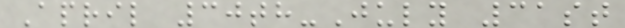April 30th-July 31st
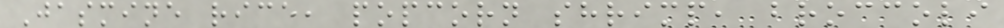Jasmine rice, popcorn shrimp, broccoli
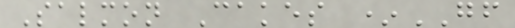Salmon Cakes *GF
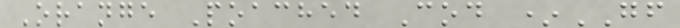Orange Poached Cod *GF
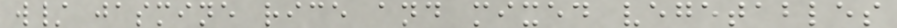w/ jasmine rice and mixed vegetables
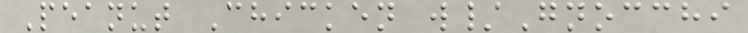Peanut Chicken w/Gnocchi
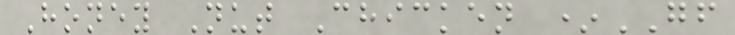Honey Nut Chicken *GF
